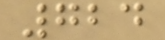724
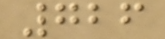726
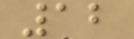12
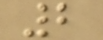2
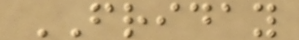FRIDAY
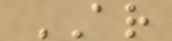AR
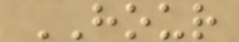HOUR
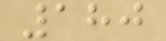180
